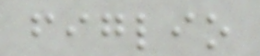figlio
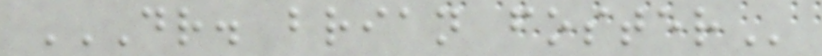DR. BRIAN FOSTER
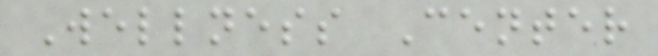Wellness Center
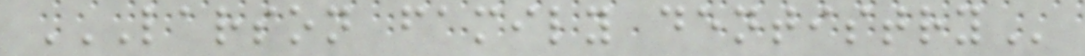LARSON FAMILY DENTISTRY
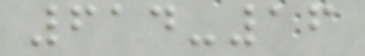614-16
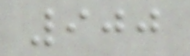900
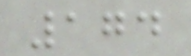174
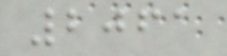2061
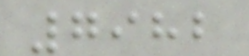7982
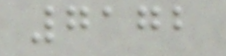7172
